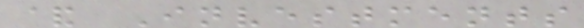& Investments
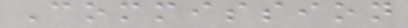Commission
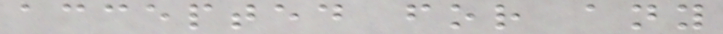accepted for any
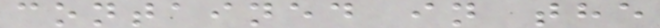contained in the
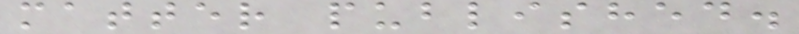matter published.
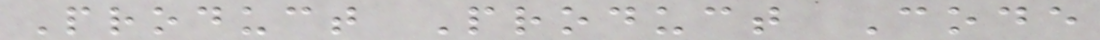Product Product Code
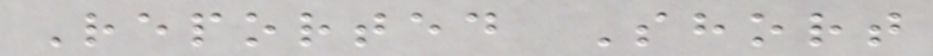Reported Short
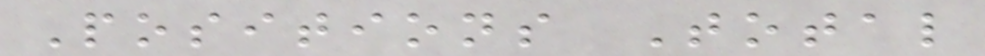Positions Total
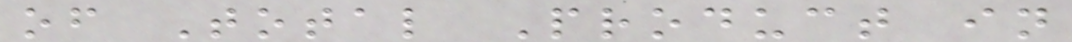of Total Product in
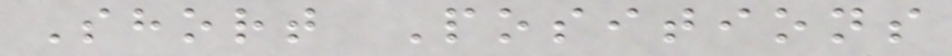Short Positions
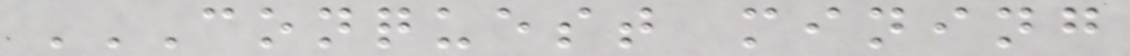CONQUEST MINING
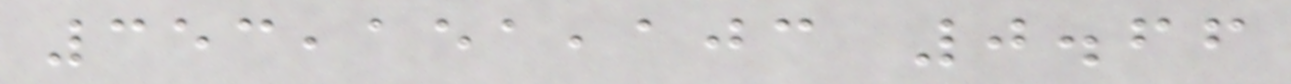353,151,103 0.66
